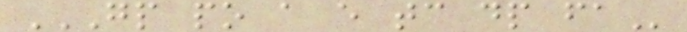GP PO A E TC DP FA
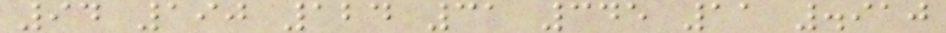94 190 124 31 345 11 .910
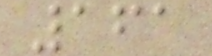161
